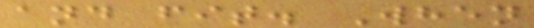and fit. When
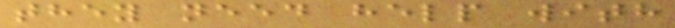they need help with
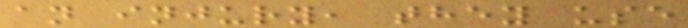an injury, they use
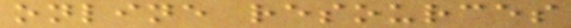online resources
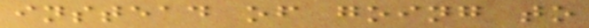instead of going to
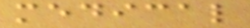medical
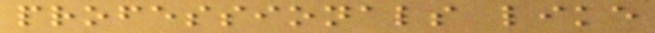professionals like
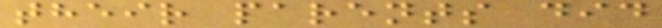their parents did
